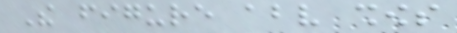The figure above shows
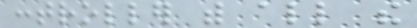controller with all the
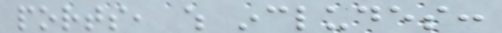ports, which includes:
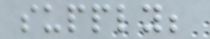supply;
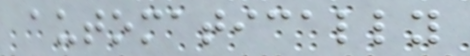automatically
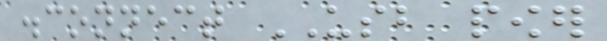disconnect USB power
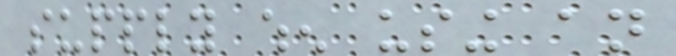supply when using an
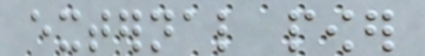external power
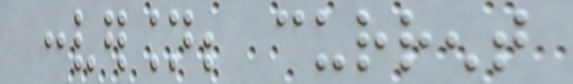conversion; current
